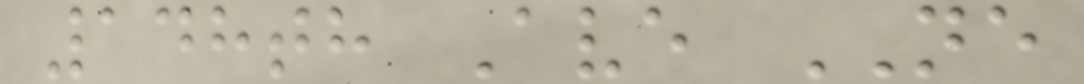148th Ave NE
